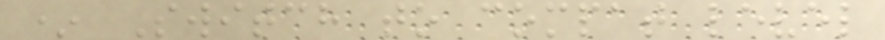* Switch to compat level
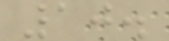10.
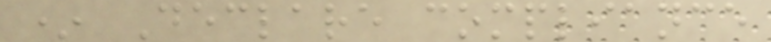* Declare compliance
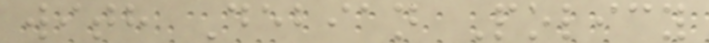with Debian Policy
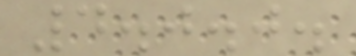4.0.0.
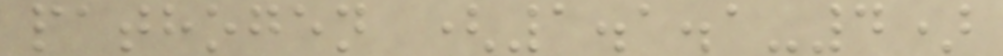pathogen (1.1.1-4)
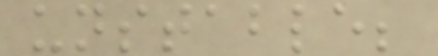unstable;
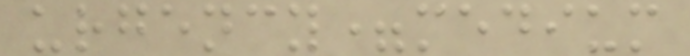urgency=medium
